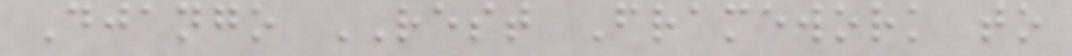Django REST Framework to
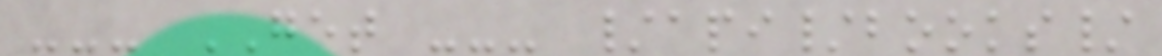--- GET --- /api/books/
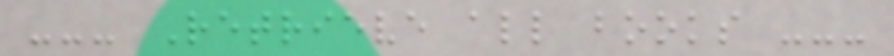--- Retrieve all books ---
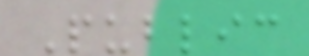Public
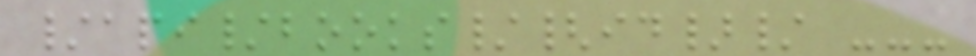/api/books/{id}/ ---
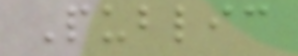Public
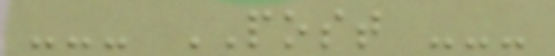--- POST ---
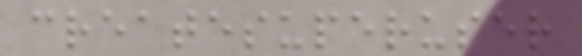createsuperuser
